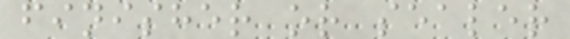finisher or sealer
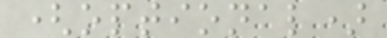(optional)
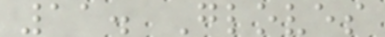11. Gloves
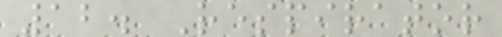12. Respirator
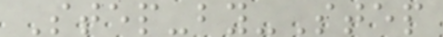Step-by-Step
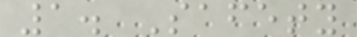1. Safety
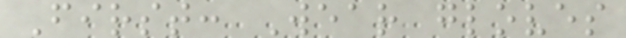First: Wear gloves
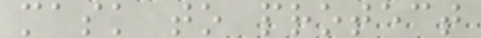mask to protect
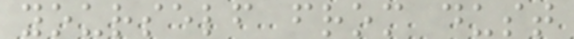yourself from dust
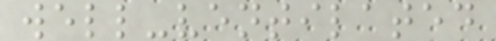well-ventilated
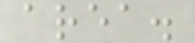area.
